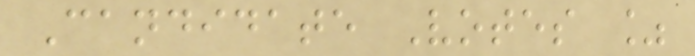Candidate Votes %
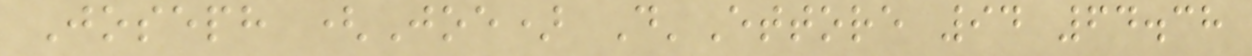Joseph (Joe) D'Ettore 94 64.38
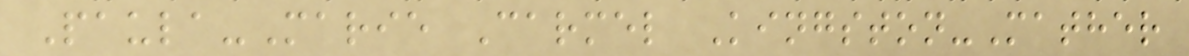Paula-Marie Carmel Kingston-Mather
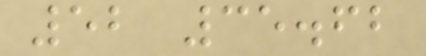52 35.62
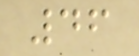46
